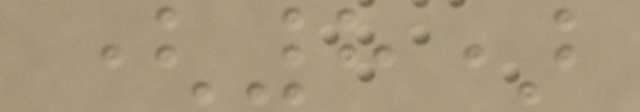(8)
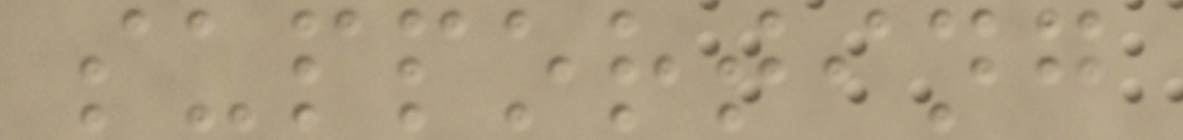supporting
